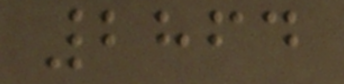2864
